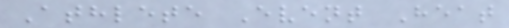Athlete Event Heat
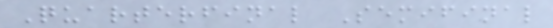Quarterfinal Semifinal
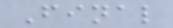Final
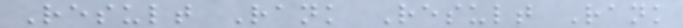Result Rank Result Rank
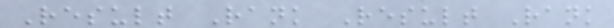Result Rank Result Rank
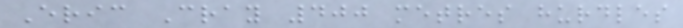Eric Cray 400 metres hurdles
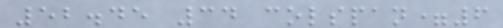52.45 34 colspan=6
